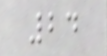24
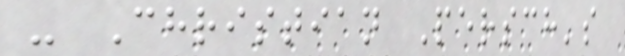- Christian Persch's
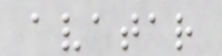avatar
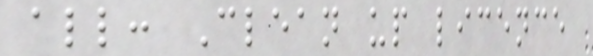all: Clean up licence
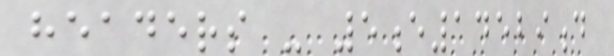headers - 5e14529d
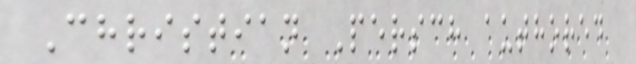Christian Persch authored
